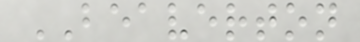BEAVERTON
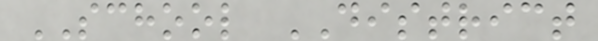SCHOOL DISTRICT
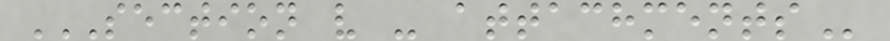SECTION V - ATTACHMENTS
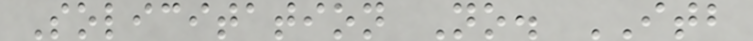Solicitation No. ITB
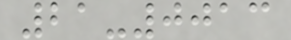21-0013
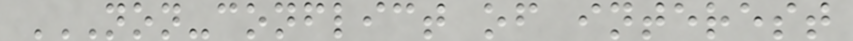NON-CONFLICT OF INTEREST
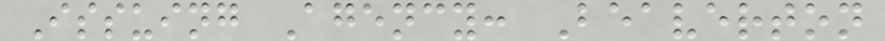Issuing Agency: Beaverton
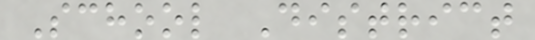School District
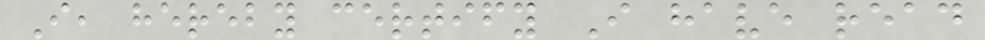I, hereby certify I have read
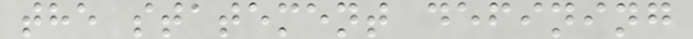the statement defining
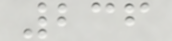236
